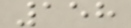158
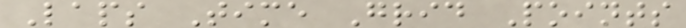Laps Time Grid Points
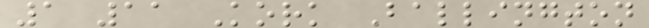1 11 Kork Ballington
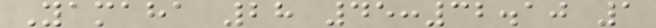Yamaha 28 45:32.10 1
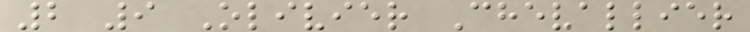2 9 Olivier Chevallier
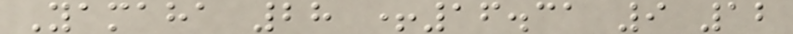Yamaha 28 +16.31 9 12
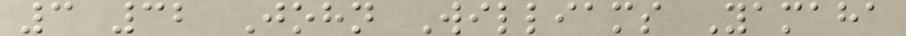3 32 John Williams Yamaha
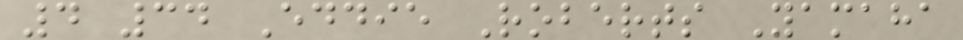4 34 Eddie Roberts Yamaha
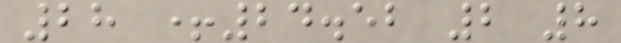28 +24.52 2 8
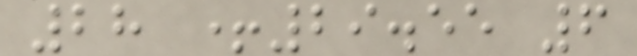28 +29.55 6
